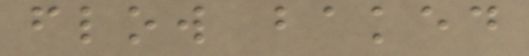flow baked
